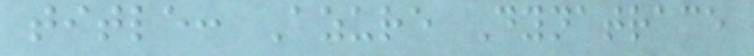title: Azure Dynatrace
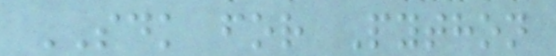SDK for Python
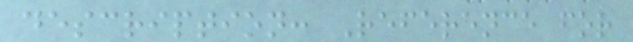description: Reference for
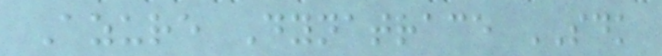Azure Dynatrace SDK
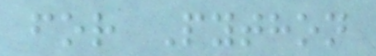for Python
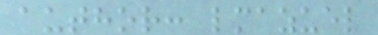author: lmazuel
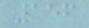156
